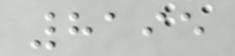8195
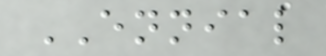ENNIAL
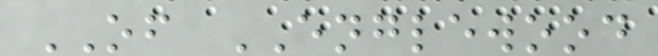OF ENGLEWOOD
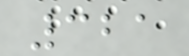321
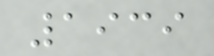1939
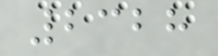2328
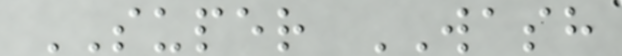SUPER WASH
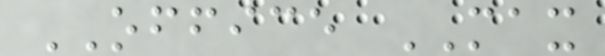OFFICE MAX
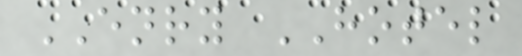ENRY HOTEL
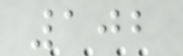102
